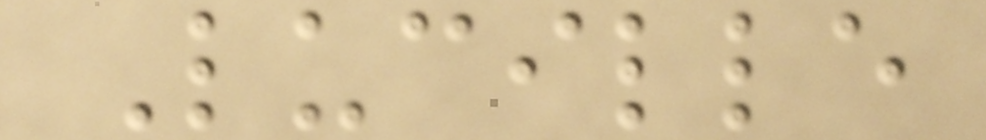Lucille
